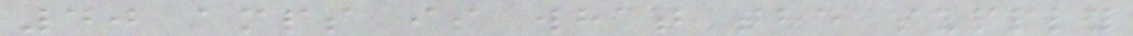40 amps is what the supply
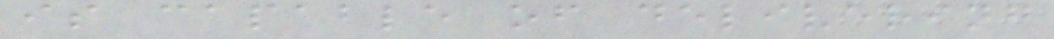is capable of delivering
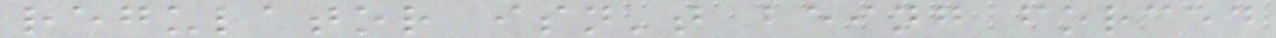regulator isn't being forced
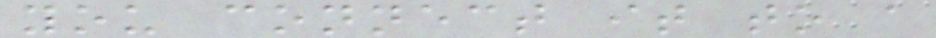you connect it to a
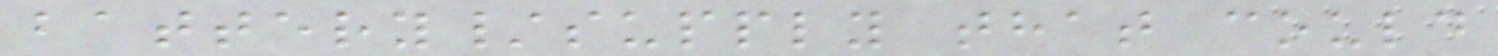battery/supply that could
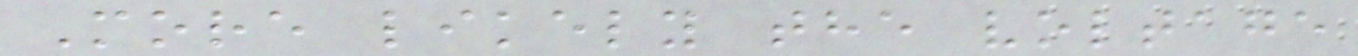More likely the voltage
